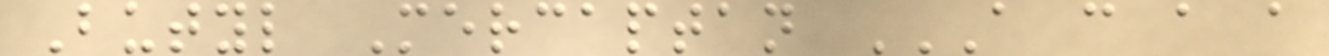Butyl Mercaptan A C A A
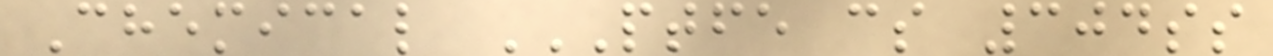Chemical PTFE CS 304SS
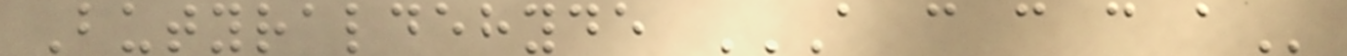Butyraldehyde A C C C A
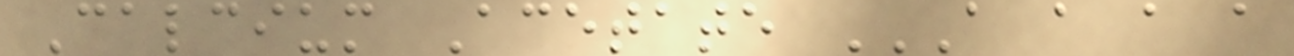Calcium Acetate A A A A
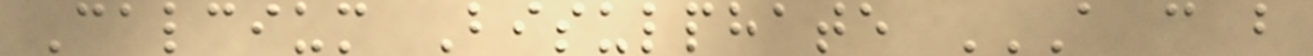Calcium Bisulphate A C B
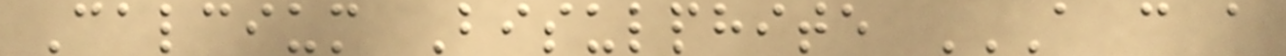Calcium Bisulphite A C A
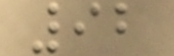92
